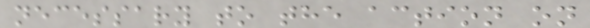necessary to the action on
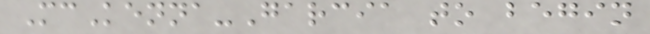McKenna-Garcia to begin
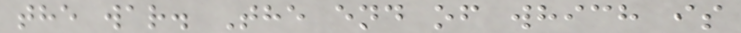the war. The end of which is
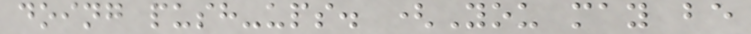doing push-ups. (You may be
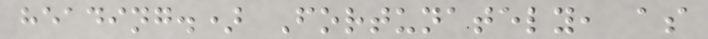heading.) Fortunately, as
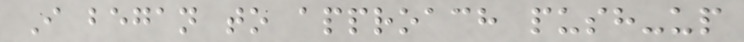I began to approach push-up
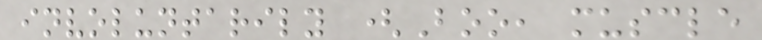involuntarily (Boo, muscle
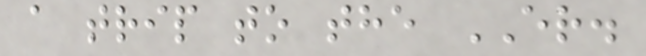a trip to the ER.
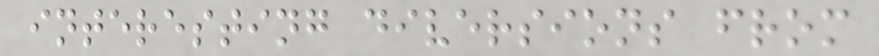interesting diversions from
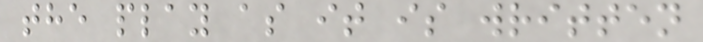the play as it is written
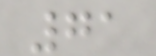71
